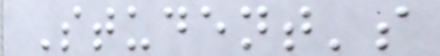Student's
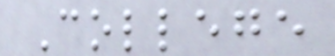College
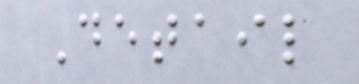Detail
